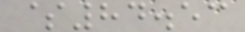$84.53
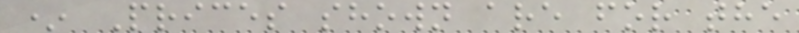* Prices shown are for the
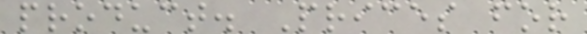product. Prices for
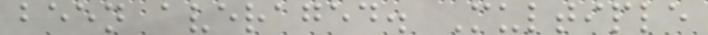been averaged. Multiple
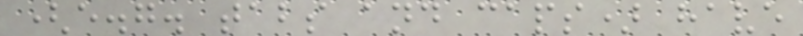(e.g. tabs and caps) have
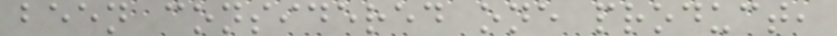been considered one product,
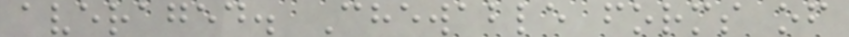averaged. Chewable forms of
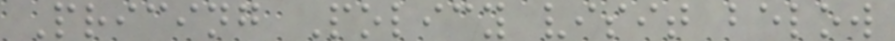Pricing Policy visit below
